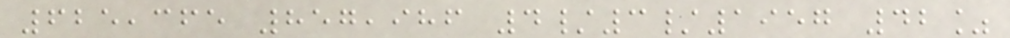625,365 857,986 4/3/1957 42%
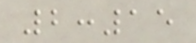2:15
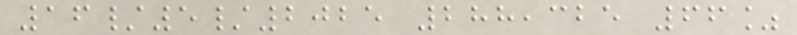16/5/2025 288,325 66%
